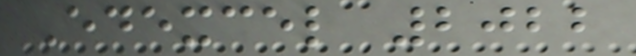Edexcel 2022
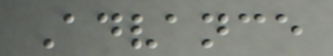Advance
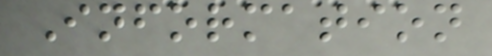Information
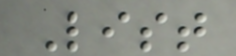List
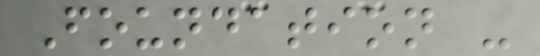Foundation -
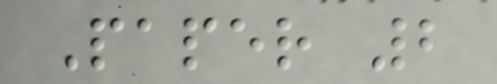Paper 2
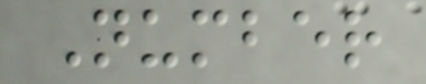Number
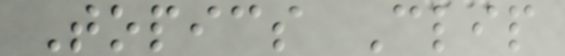Topics Clip
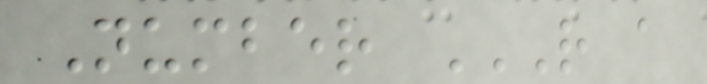Number R A
